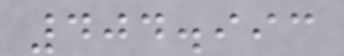404.993
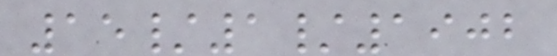15/1/1902
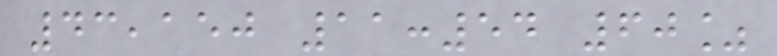43,150 11:54 60%
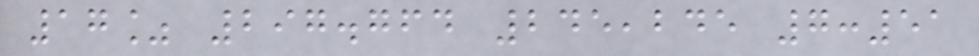17% 297.764 245,245 7:51
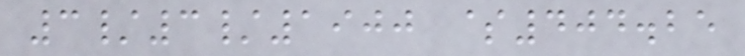3/3/1900 $404.25
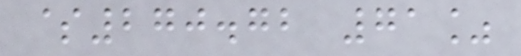$270.72 71%
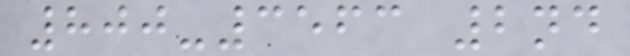800-3563 2nd
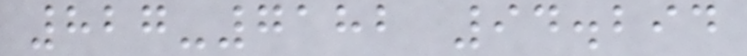827-7182 94.294
